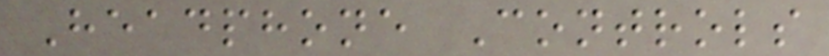Headphone Controls
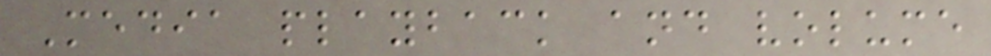Media playback and volume
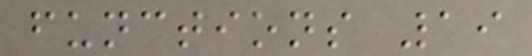functions 19
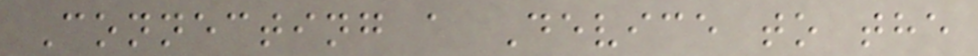Connecting a Device to the
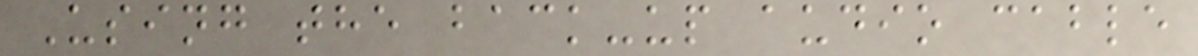Using the back-up audio cable
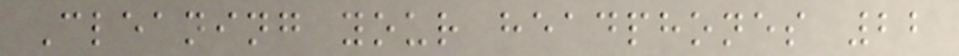Cleaning your headphones 22
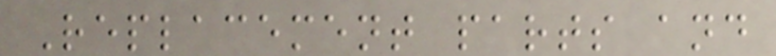Replacement parts and
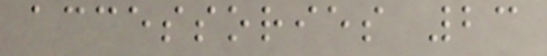accessories 23
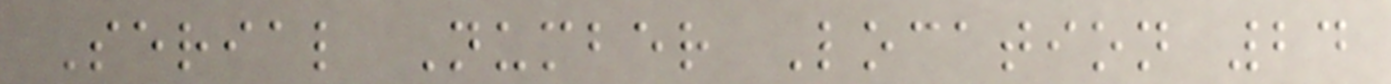Serial Number Location 24
